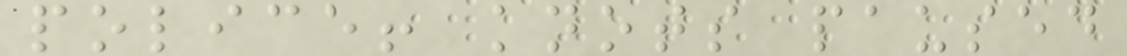police! knots paused
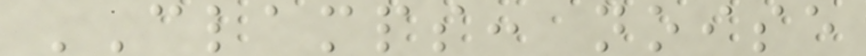CLAMPS: noise
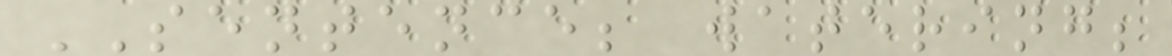SENTENCE; watering;
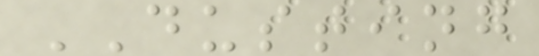DUSTING
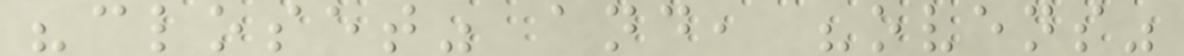"closet" and, "ovens"
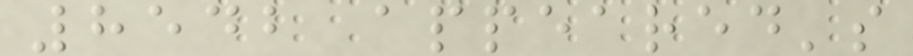8542 appeared's
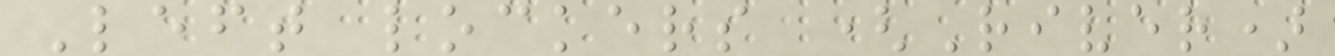Left lockers (River)
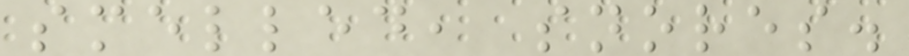smelled, snores.
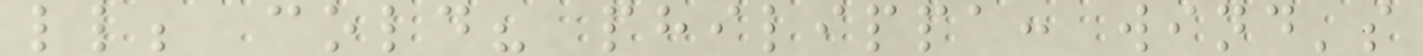ll; cold? philippa: wind's
